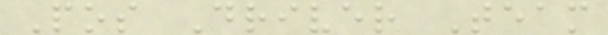Pos Driver Team
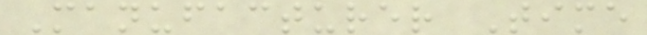Manufacturer Time
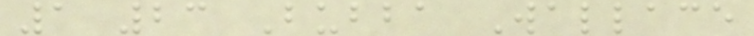1 23 Bubba Wallace
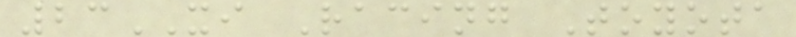23XI Racing Toyota
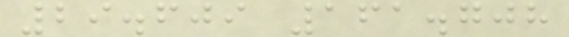29.609 161.708
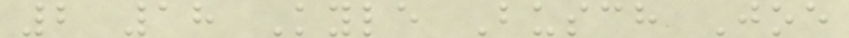2 18 Kyle Busch Joe
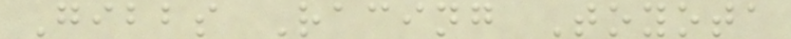Gibbs Racing Toyota
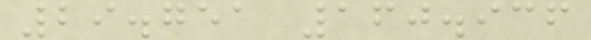29.751 160.936
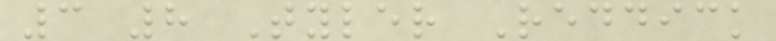3 8 Tyler Reddick
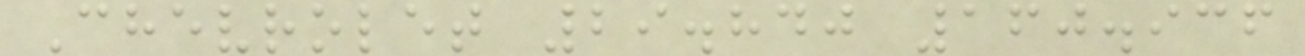Chevrolet 29.840 160.936
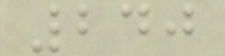240
